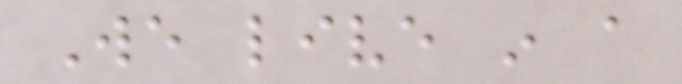We live in a
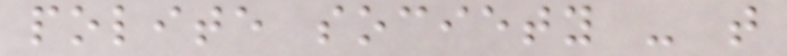polite society - that
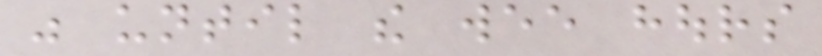was until the wee hours
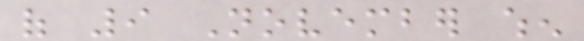of 9 November when
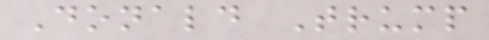Donald Trump
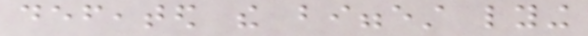defeated the biggest lying
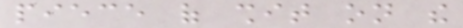piece of shit on the
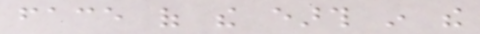face of the earth in the
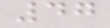47
